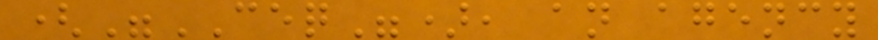("CEQ"), an agency
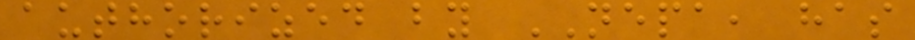authorized by NEPA, has
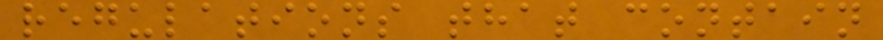regulations that contain
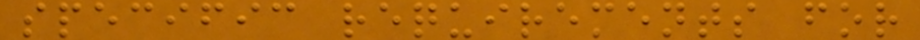specific requirements for
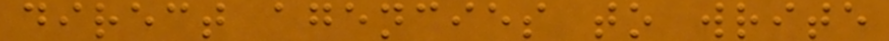direct agencies to write
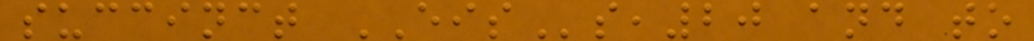succinct EISs,20 and to
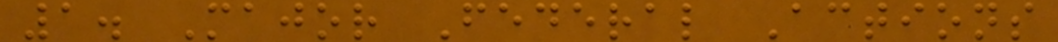1. Major Federal Actions
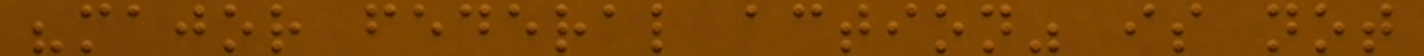"major federal action" is not
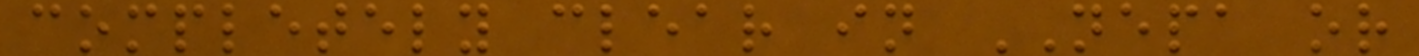completely clear in NEPA or
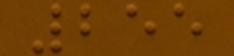255
